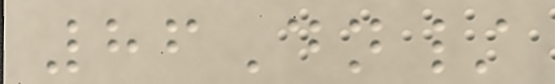86Dn/
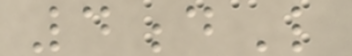4dL
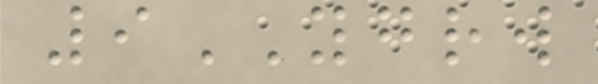9YGRW
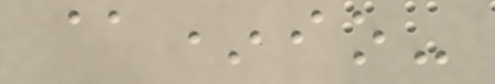@*io-
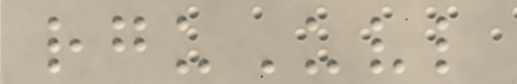rguUvl
